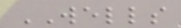WELLS
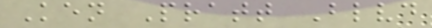Ken Pratt Blvd
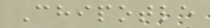Chipotle
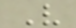V
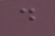d
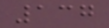137
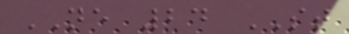NE 24 ST
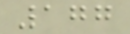177
